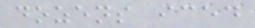dozens iced
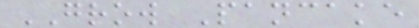GROW Pancake
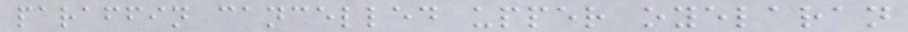paraffin cancelled upper oyelaran
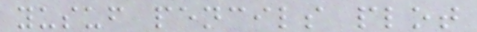yusuf pencils plot
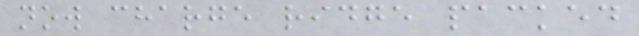now charge ridge packed
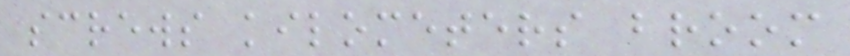screws kilometers broom
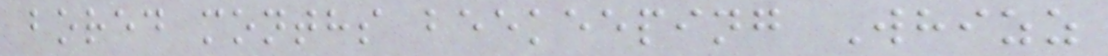bored months beekeeping Whizz
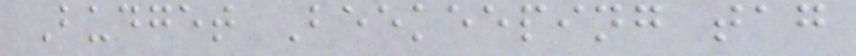Budget Beekeeping tag
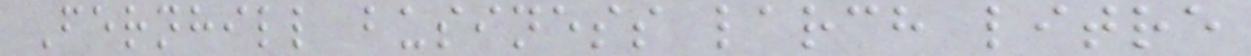Fernhill business larch litre
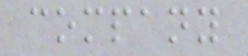company
